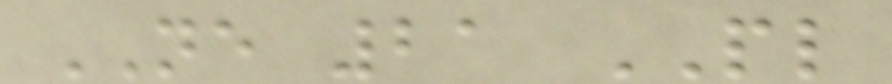NE 21 PL
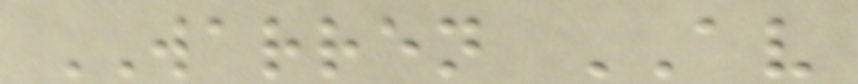WARREN AV
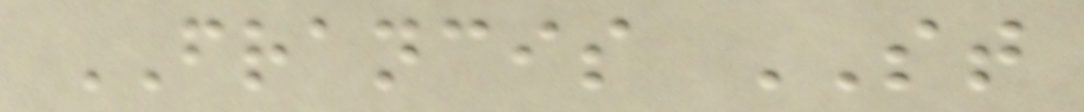FRANCIS ST
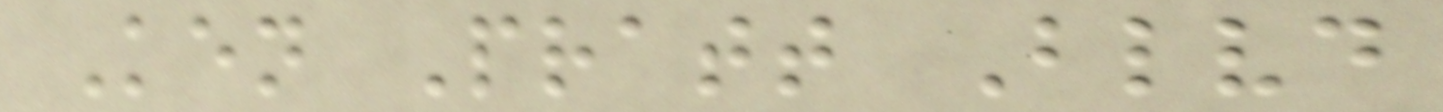Ken Pratt Blvd
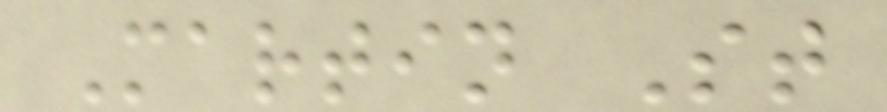Martin St
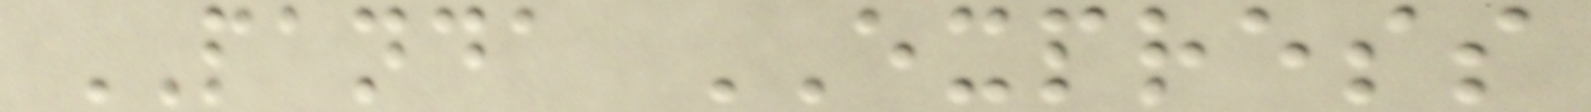PANDA EXPRESS
